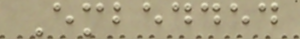Embedded
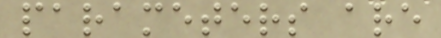parameters are
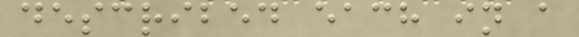described each in a
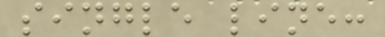single line:
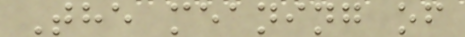The meaning of
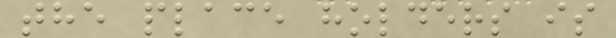the place holders is
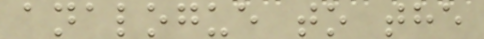analogue to the
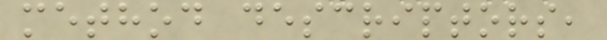method descriptors,
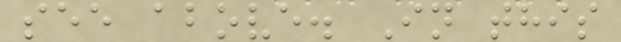see above. In this
